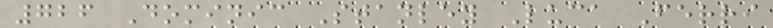726 Dominic Stanley Luca Ferri
